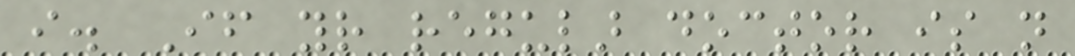i. If your regular doctor is not
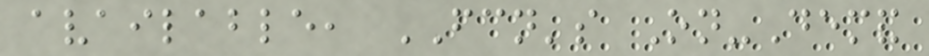available, FCN's On-Demand
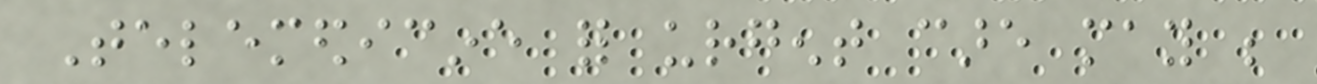Telemedicine for urgent care may be
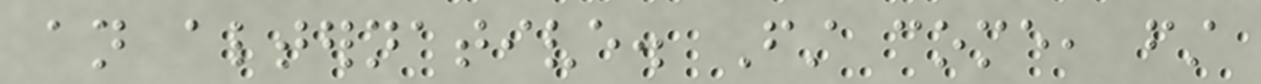an alternative. First come, first
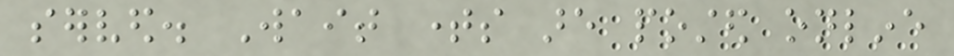served. Wait times are posted online
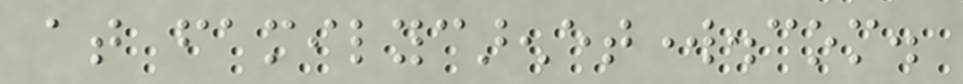at familycarenetwork.com.
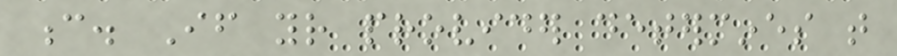c. If your provider determines that
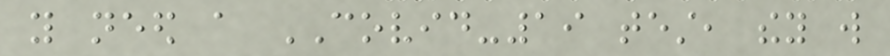you need a COVID-19 test, they will
